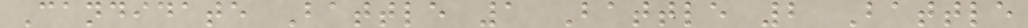Candidate Battle 1 Battle 2 Battle
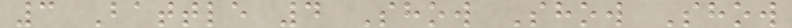3 Battle 4 Show Show Show
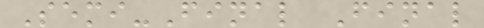Semi-Final Final
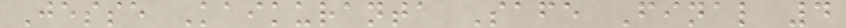Jesse Kaikuranta Safe Final 4
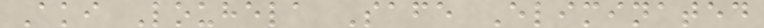Aki Louhela Safe Eliminated
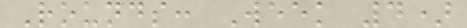Rounds: Week 4)
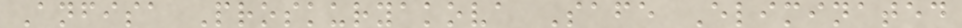Anfisa Proskuryakova Safe Eliminated
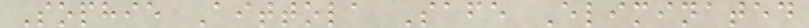Sophie Aittola Safe Eliminated
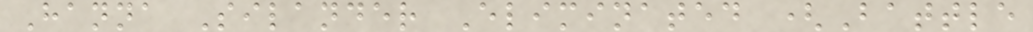Hanna Silander Eliminated (Battle
